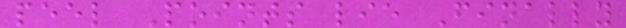peel Points lie Finally
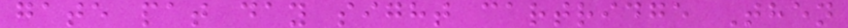gate pat day sight cartridge Then
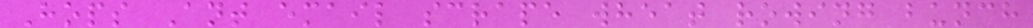Hops Ant email scrape wheat rowing bunch
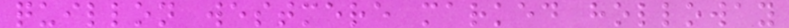quillon westmere marked holloway
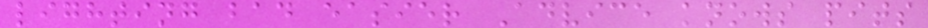lighting bad easier Advice knows pits
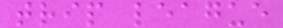trip league
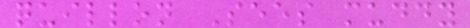quillon Sees muddy
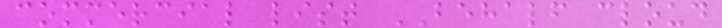commercial list BEHALF cloud
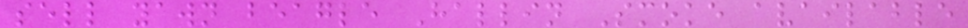sell yawn beagle Hallin Smoke available
